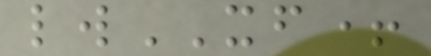lwXF+
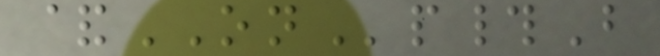&ONp#B
